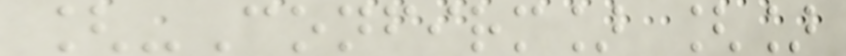[-Confirm] []
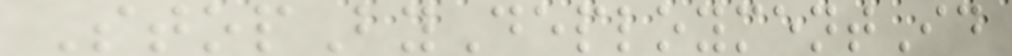StopByDeploymentId
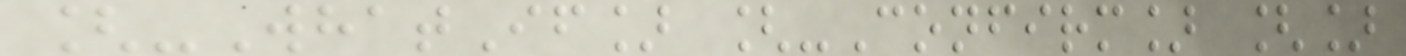[-WhatIf] [-Confirm] []
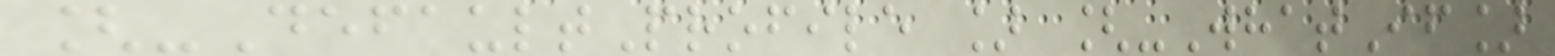[-DefaultProfile ] [-WhatIf]
